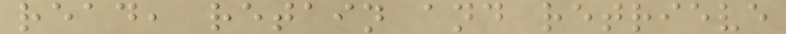read, retain and retrieve
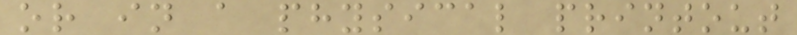or in a physical printout
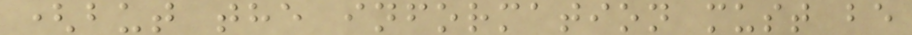(but the information must be
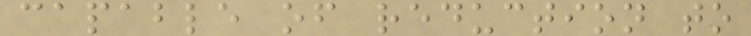capable of reduction to
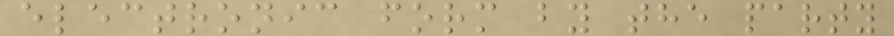electronic form by the party
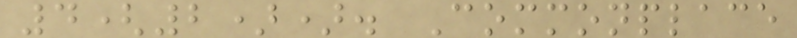4(2)). Commonplace
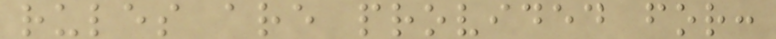rules are provided for:
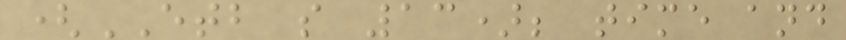(ETB s 13); time and
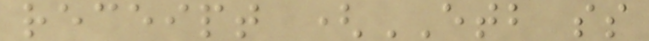receipt (ETB ss
